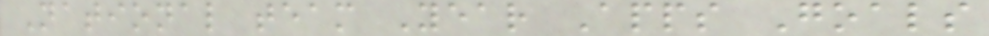National team Year Apps Goals
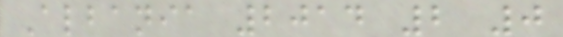Albania 2014 2 0
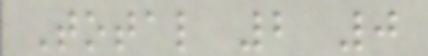Total 2 0
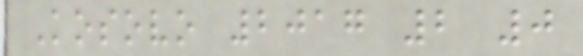Kosovo 2017 2 0
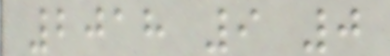2018 9 0
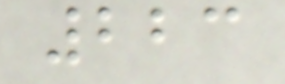223
